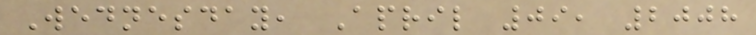Wednesday, April 09, 2008
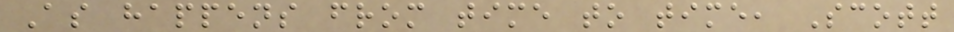As happens from time to time, Scott
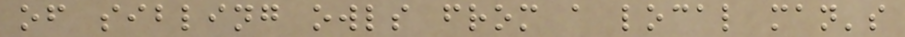of sibling owls from a local man's
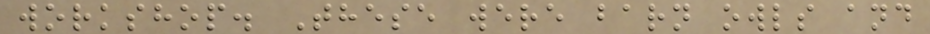workshop. These were barn owls and
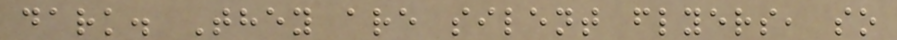dark. They are silent flyers, so
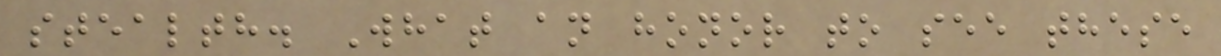stealth. What an honor to see these
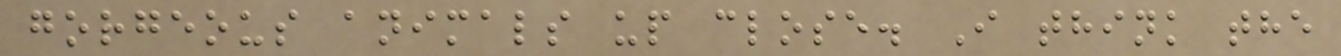gorgeous animals up close. I think the
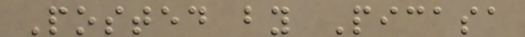Posted by Picasa
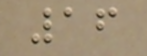16
